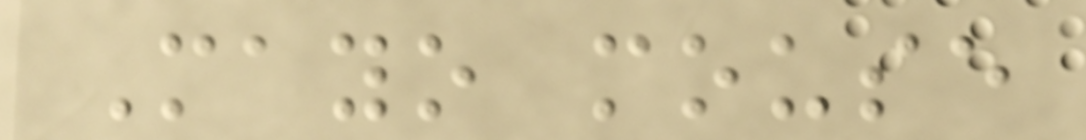Mayo mouse
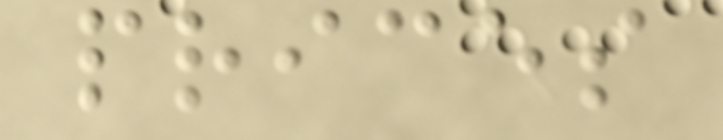prices
